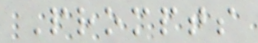Prompts
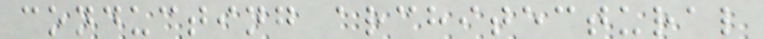conducting architectural
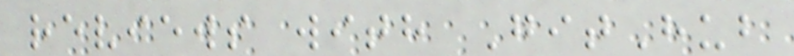reviews with GitHub
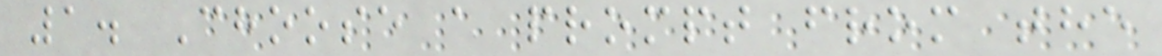1. Choose a prompt from the
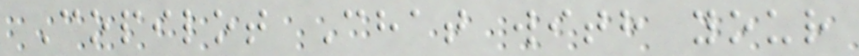Copilot Chat with your
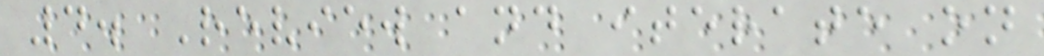4. Review and iterate on
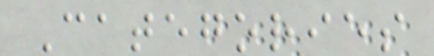Categories
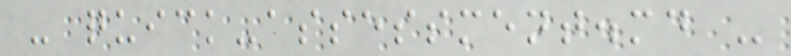- quick-assessment.md -
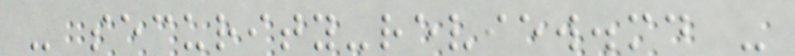- security-review.md -
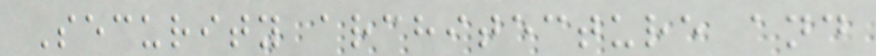Security architecture and
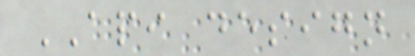API design
